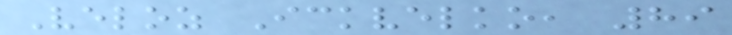Veloz Ickvelko, 89
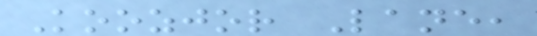Koozjor Lane,
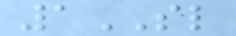1SL
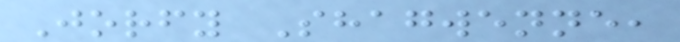Jorfy Shagwenne,
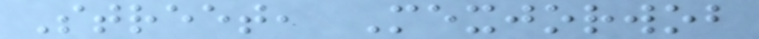Street, Mexjorwob
